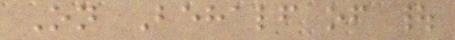On Behalf of |
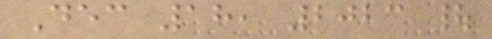Dec 18, 2023 |
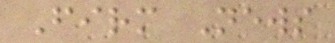Firm News
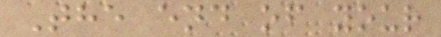The end of your
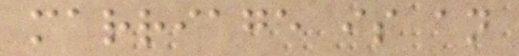marriage is an
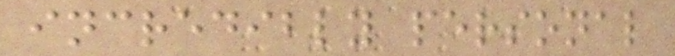incredibly personal
